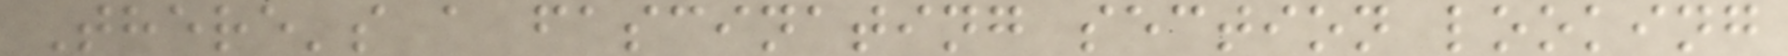There's a fascinating section looking
